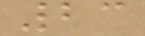23
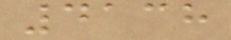4138
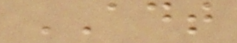ADT
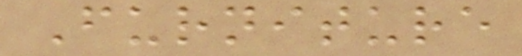Furniture
